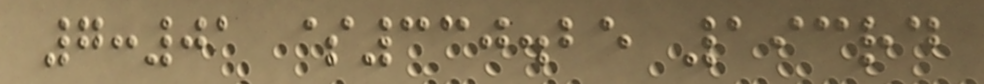7:01 $330.25 193rd
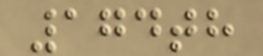174th
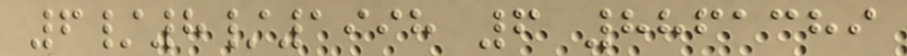6/8/1998 6 8861389
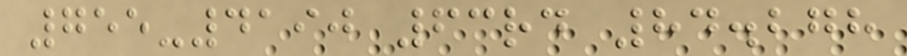755-4190 63rd 84.278
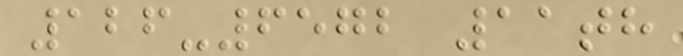126-6572 11th
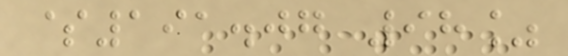$191.07 98%
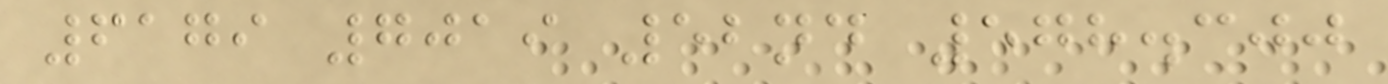6179 7019 52nd 578.300
